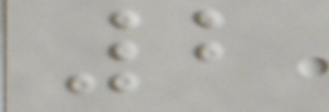2
